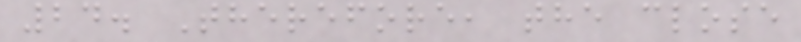24. Therefore, the close
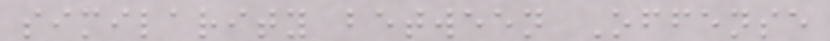similarity between Offense
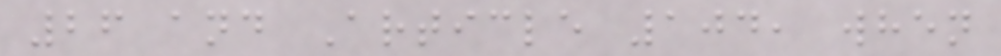26 and Article 104, when
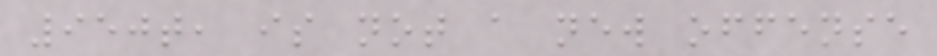950t, is not a new offense
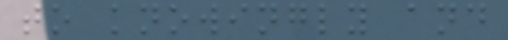to knowingly and
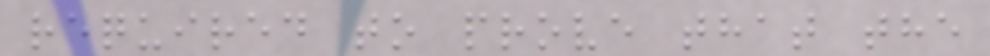required to prove that the
